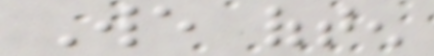We often
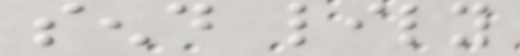send lily
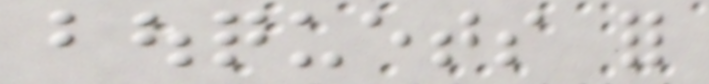bouquets for
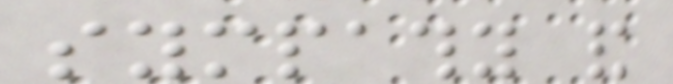sympathy and
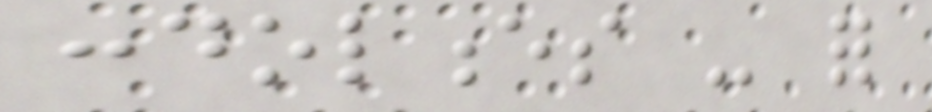condolences - for
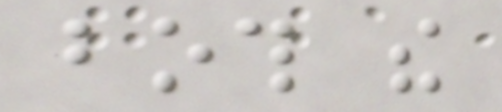both the
